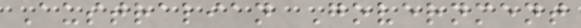Australian Government
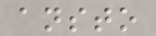ansto
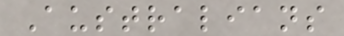Australians
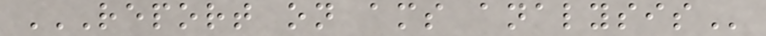REPORT ON AMS ANALYSIS
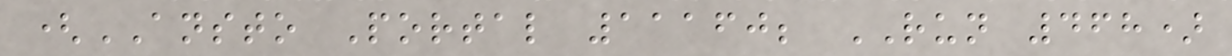(ANSTO Portal 11160; RUN 468)
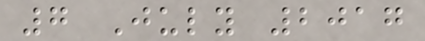7 July 2017
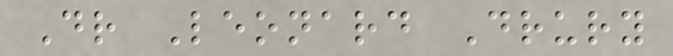Dr Leonard Drury
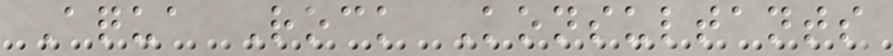Aqua Rock Konsultants
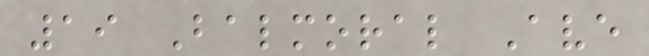19 Balmoral Ave
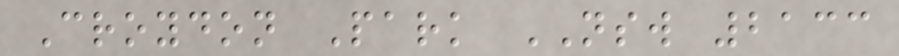Croydon Park NSW 2133
